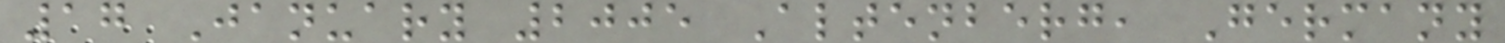17 January 2005 Altenberg, Germany
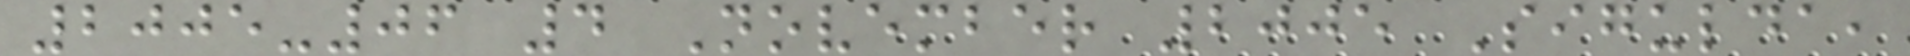2005-06 4 November 2005 Sigulda,
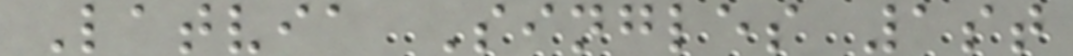Latvia Singles 1st
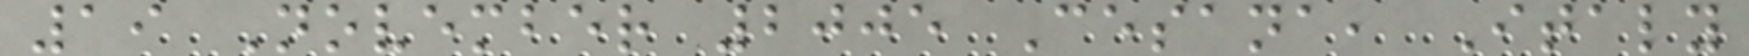19 November 2005 Cesana, Italy
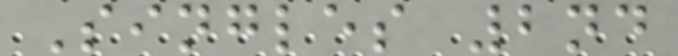Singles 2nd
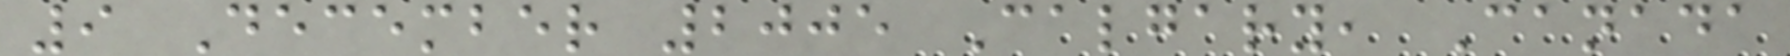9 December 2005 Calgary, Canada
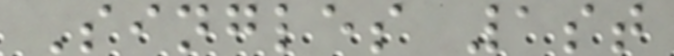Singles 1st
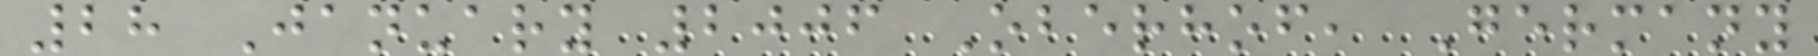28 January 2006 Oberhof, Germany
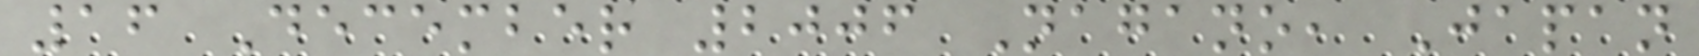16 December 2006 Nagano, Japan
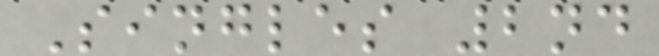Singles 2nd
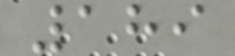189
